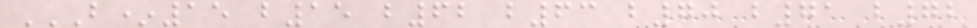B*15 B15 B62 B63 B70 B71 B72
